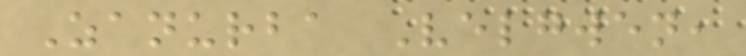Zanurba Velgwen,
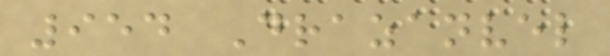954 Drazanvel
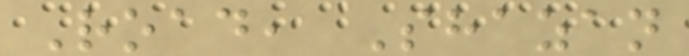Road, Shazan
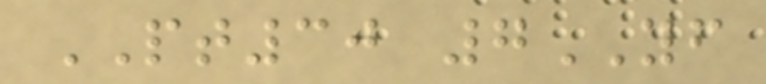PT30 7YF
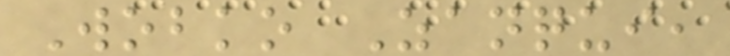Wobko Zanqui,
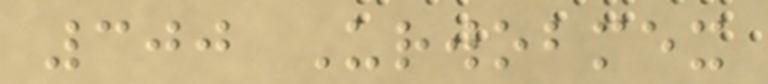300 Urwobmex
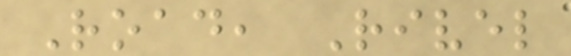Road, Rivel
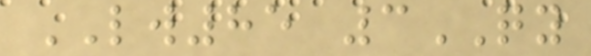LW85 3QY
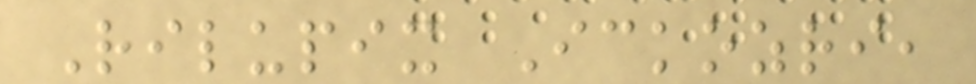Rilupix Ickozri,
